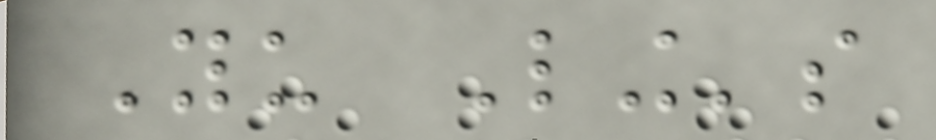Yu Ling's
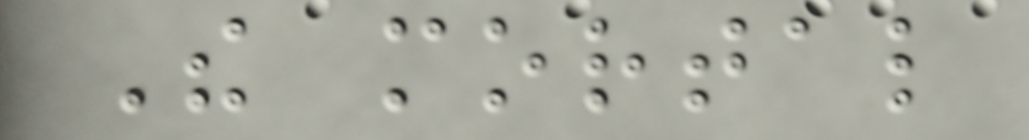The mortal
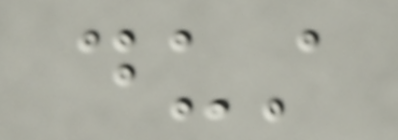dust
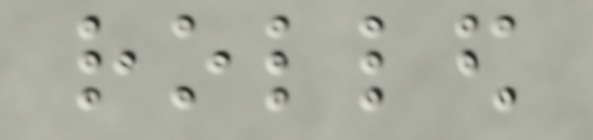rolled
